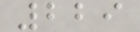229
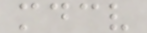mdcv
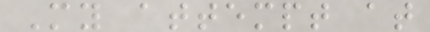My attempt at
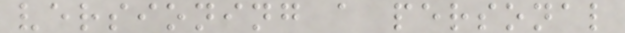versioning a personal
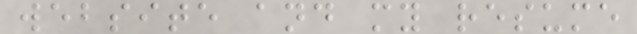website and my resume
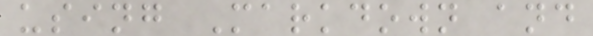using Markdown and
